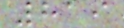819
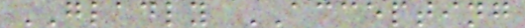GLADLY ACCEPTING
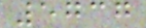5737
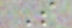S
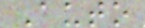Auto
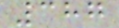387
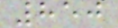850
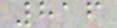816
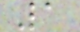1
